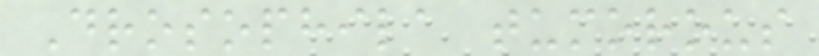Drosophila tumorous
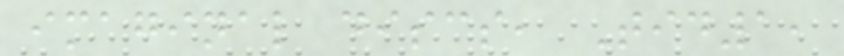imaginal discs, Tid1,
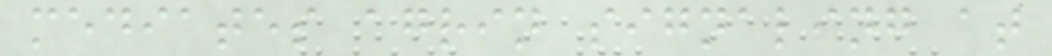mediates agrin signaling at
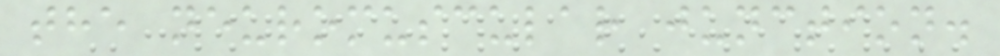the neuromuscular junction.
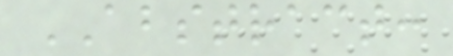ABSTRACT:
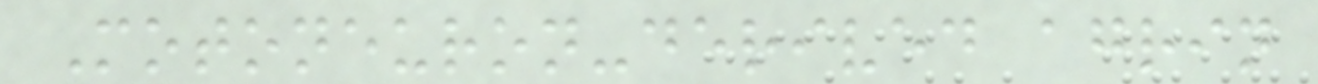Motoneuron-derived agrin
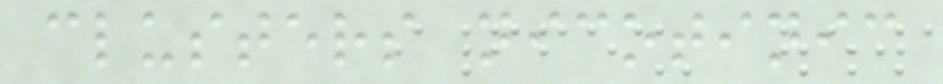clusters nicotinic
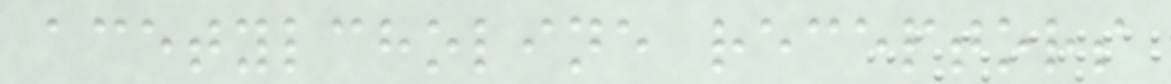acetylcholine receptors
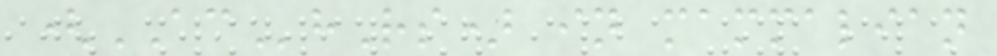(AChRs) in mammalian
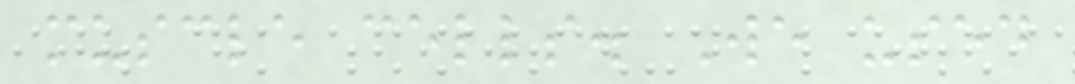muscle cells. We used
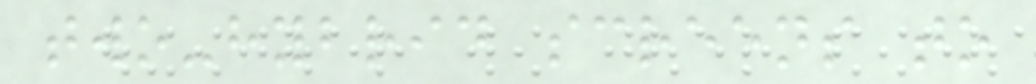two-hybrid screens to
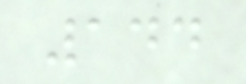144
